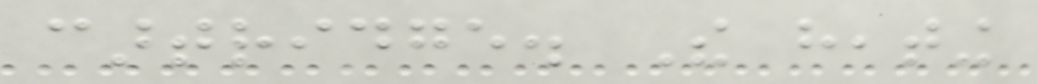cartridge. The heating
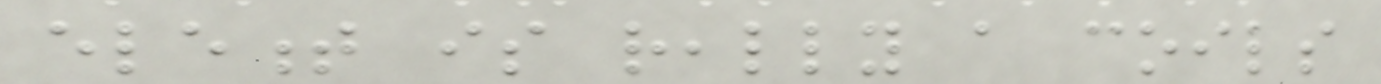element is really a coils
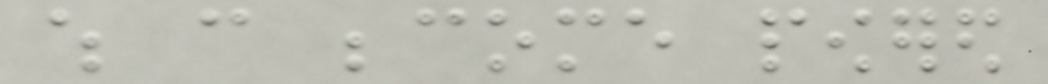which can become powered
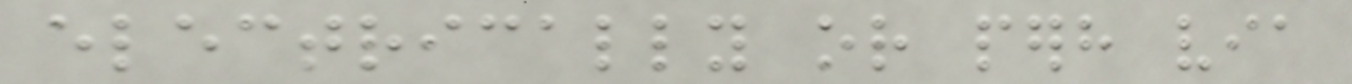electrically or perhaps via
